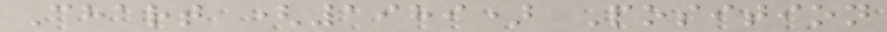Chart (1989) Position
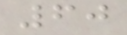60
